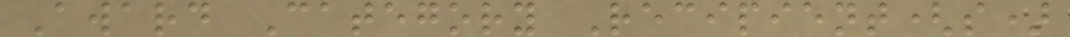Award Category Recipient(s)
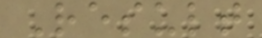Result
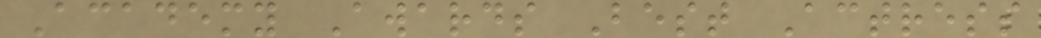Academy Awards Best Actress
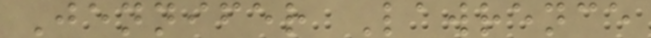Jennifer Lawrence
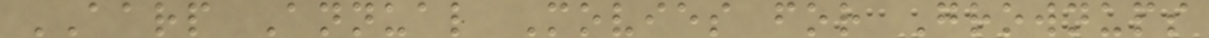AARP Annual Movies for Grownups
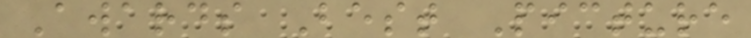Awards Best Picture
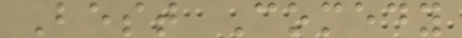Best Comedy
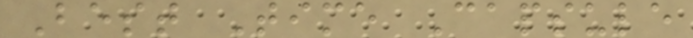Best Time Capsule
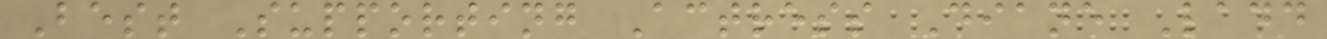Best Supporting Actress Diane Ladd
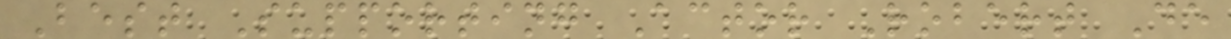Best Supporting Actor Robert De
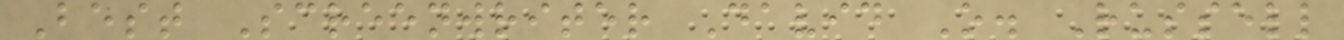Best Screenwriter David O. Russell
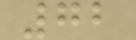72
